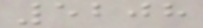5208
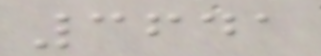3641
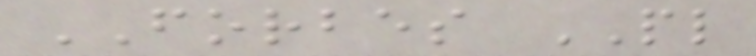FORBES PL
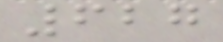627
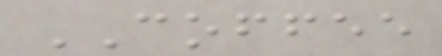COFFEE
